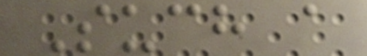Such a
